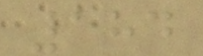184
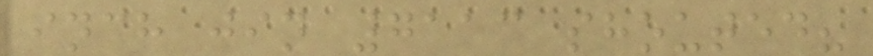inch jin 7113 shouted?
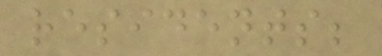residents;
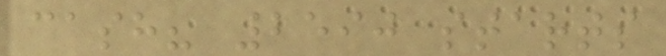cash? 2590 starts
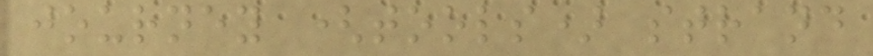journey (tools) strand
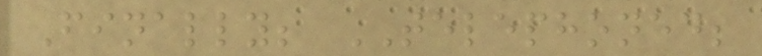Finally; TELEPHONED;
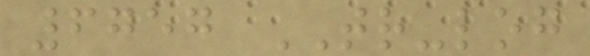6757 TR-log
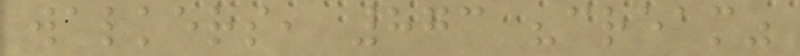walkers, 873 "cream"
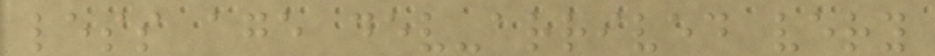less age dev-arrived very
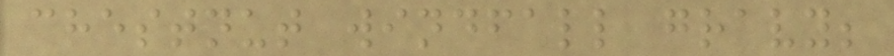chestnut windfall gravy;
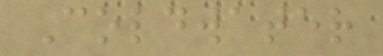Coldwater
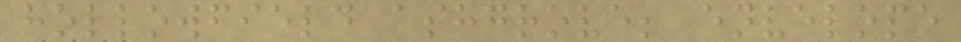hollowfield ashgrove; envelope
